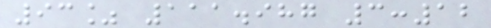93% 111.987 3:12
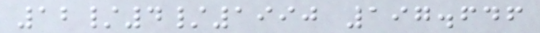12/4/1990 197.646
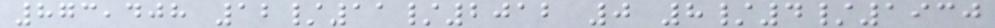873,408 12/11/2012 0 8/4/1930
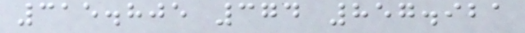315.805 374 857.921
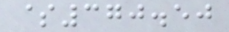$370.50
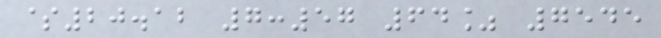$20.12 7:57 64% 7545
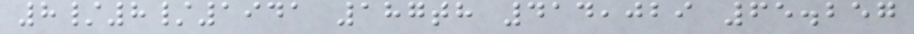8/8/1941 187th 414,029 65.257
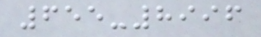655-8996
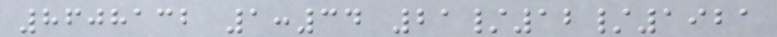8608132 1:34 21/12/1921
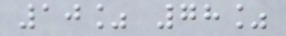10% 78%
